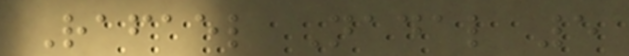Rafael Nadal 5
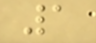1
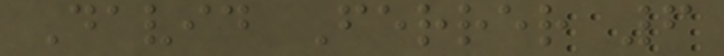David Ferrer 6
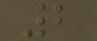2
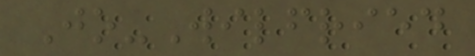Jo-Wilfried
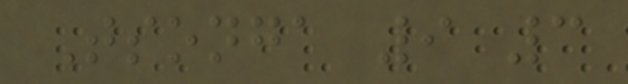Tsonga 9 3
